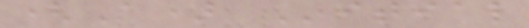(A) Initial
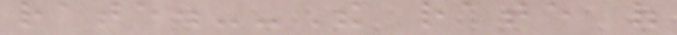rate.--The rate of
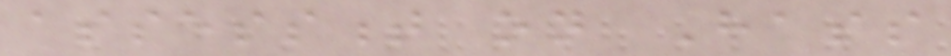assessment on Hass
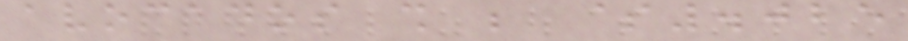avocados shall be $.025
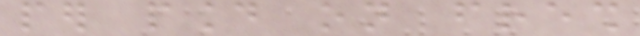per pound on fresh
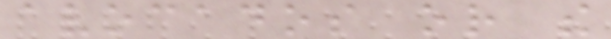avocados or the
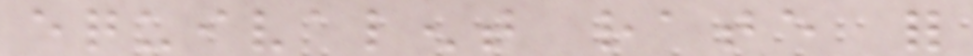equivalent rate for
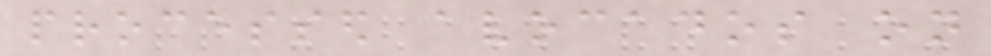processed avocados on
